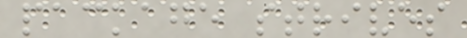package strives
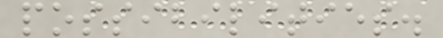possibilities.
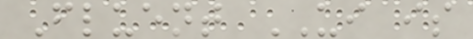Fluent UI is
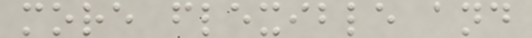more flexible and
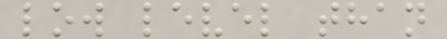low level than
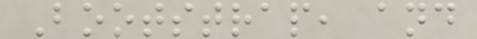Bootstrap, and
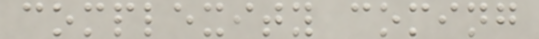complexity coming
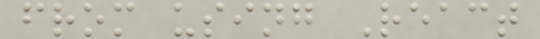from using React
